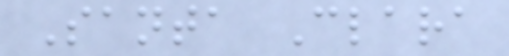Santa Clara
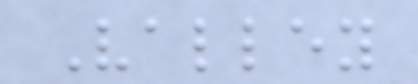Valley
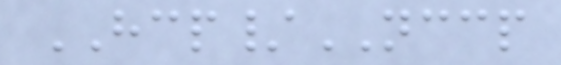HCP/NCCP
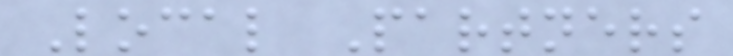Local Partners
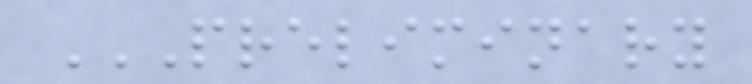PRELIMINARY
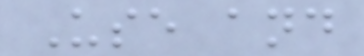Use and
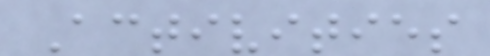Activities
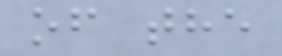of the
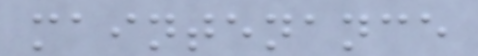maintenance
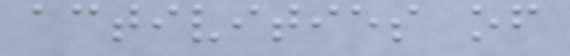activities of
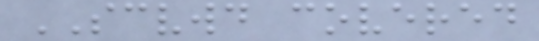SCVWD covered
